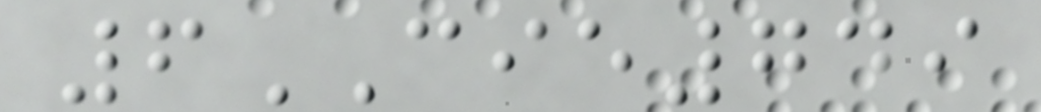6CIE749
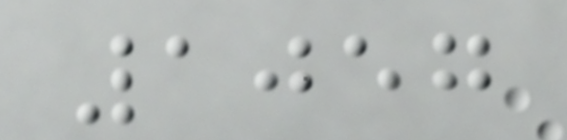1057
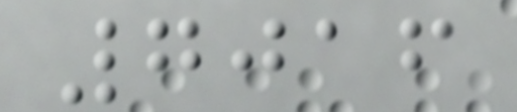7016
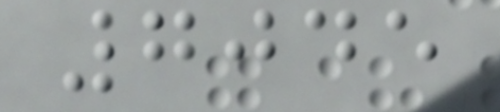7045
